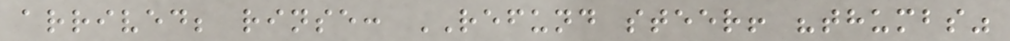arrived; rinse: REFUND steer! "thumbs"
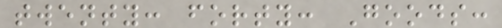twenty: forty: Goods:
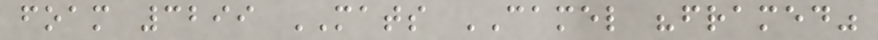foam 3299 MATS CAMEL "framed"
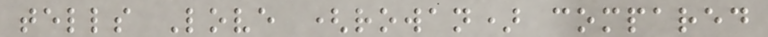tells Love (rowan) compared
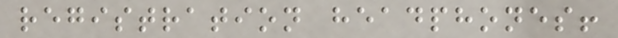registration headphones!
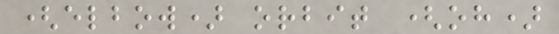(elbow) orbit (oh)
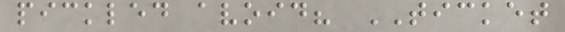pickled avoid? TICKET
